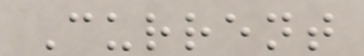Current
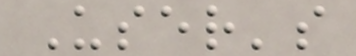User's
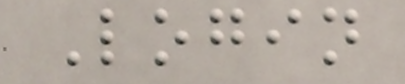Login
